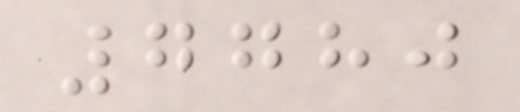7780
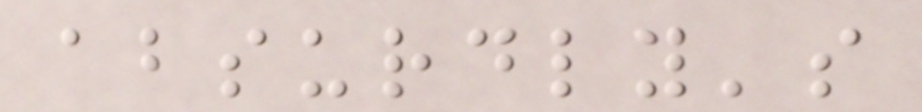absurdly's
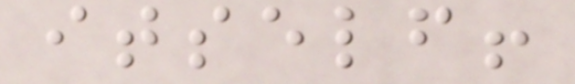itself!
